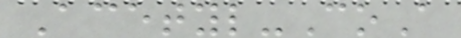Acetyl-CoA
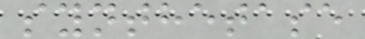synthetase
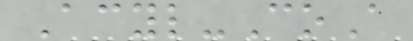Acyl-CoA
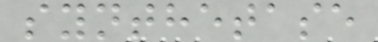synthetase
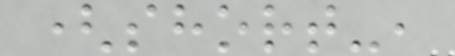(short-,
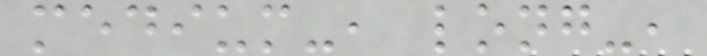medium-, long-,
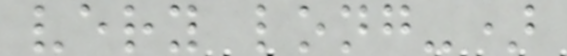very long-)
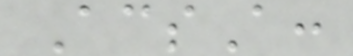AcsA:
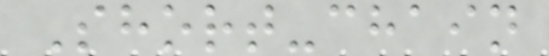Short-chain
